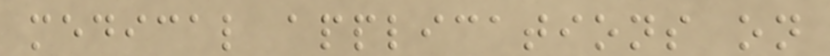medical applications on
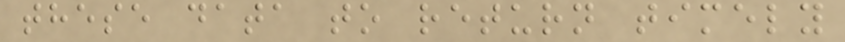these data to return timely
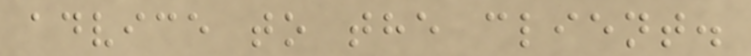advice to the client.
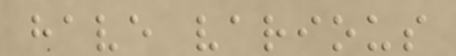have various
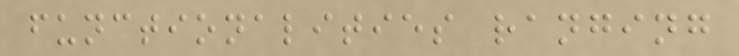functionalities ranging
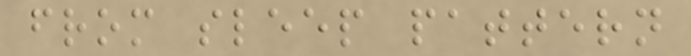from sleep pattern
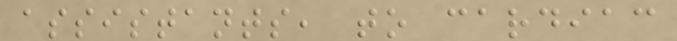assistants, to cardiac
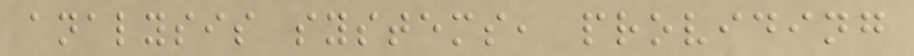analysis systems, providing
